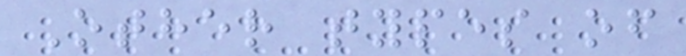Other types of
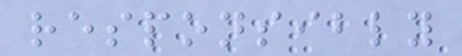responsibly
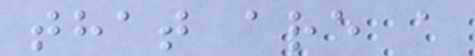that are a
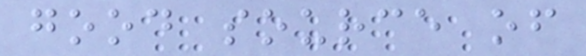good source of
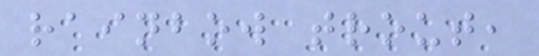rainbow trout,
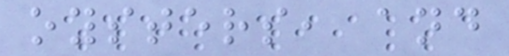oysters, and
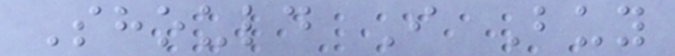Should I Buy
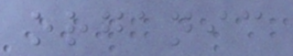organic
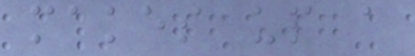makes up a
